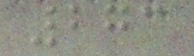273
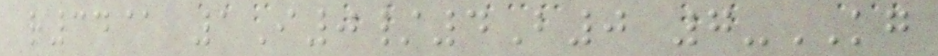r34@ 1I0/4B0 7-KG
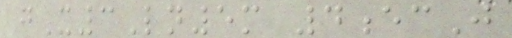gX3Ln5m 4ecJ
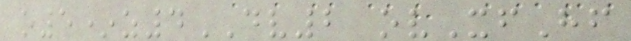o5*z4DV2 ovXfHf
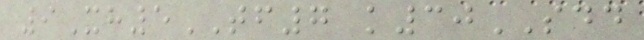9Xh5TF7 k30SDD
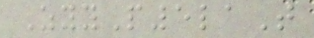ZyyP5laT
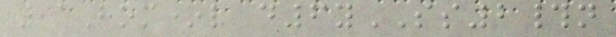91Hom*l d6ySS2#n
